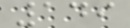149
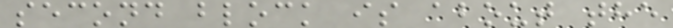second block is about the
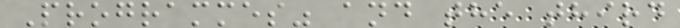Programmes" and the third
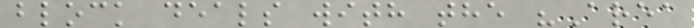block deals with the "Area
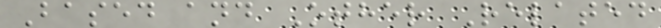Based and Other Related
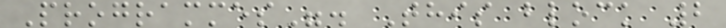Programmes". This block 2
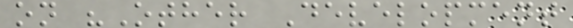on "Other Development
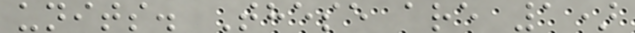units. These are 1)
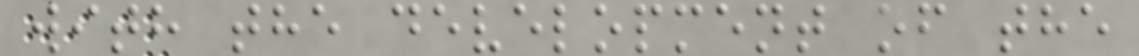with the development of the
